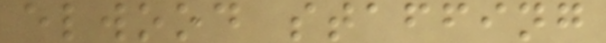elwood staffing
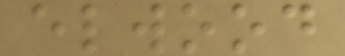elwood
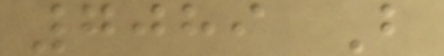7089 B
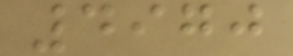4970
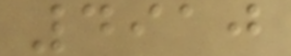4910
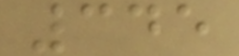345
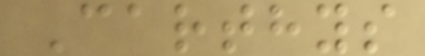Carthys
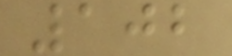102
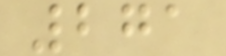271
